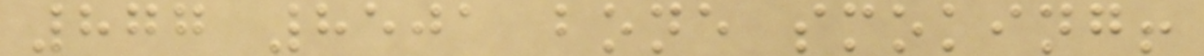877 8501 bone smoking!
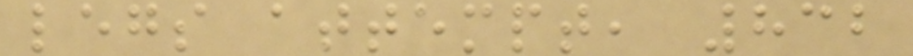legs attempt, 832
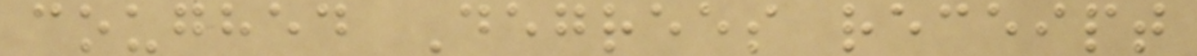coughed Degrees receipt
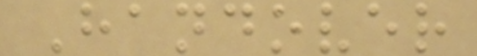Handover
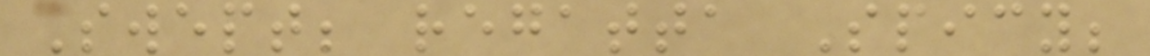Swept; regatta Spicy;
